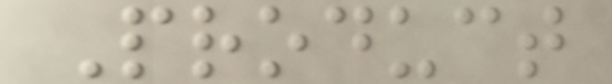Product
